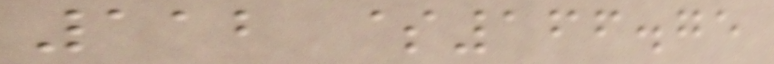112 $166.75
